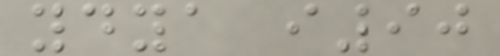ydya i90
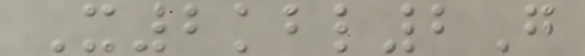X2kbl2G
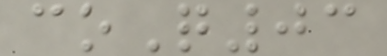coQ03
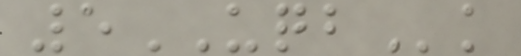5UQBk
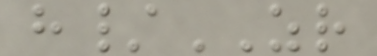h/ZR
